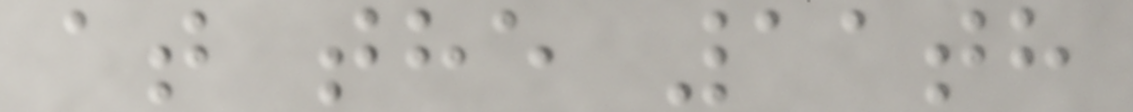at the 11th
